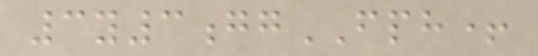3y3ggFPH+
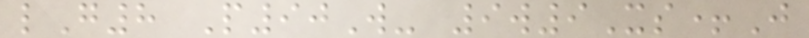lG8 P90W- 9w9Xs+J
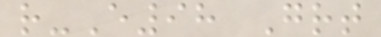r-E98 Grt
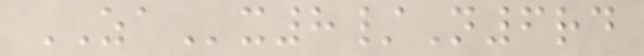ZAx8/N6rd
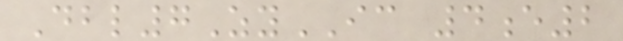Dbl7ZyIC 4e2
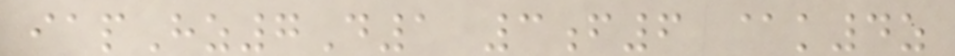iapHz7D1 3f6 @k4z
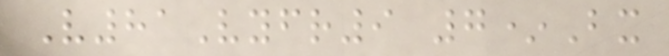V81Vyfr9 7*Bx
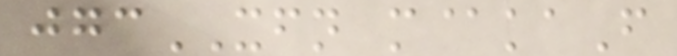jgcXFN m@kaF
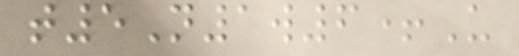t5N1w6+U
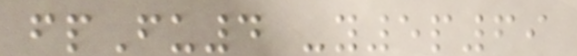fpFu4 -y5p69
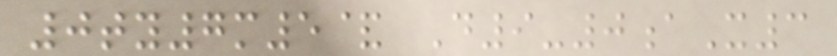0ty7m5& D9-0aX3
